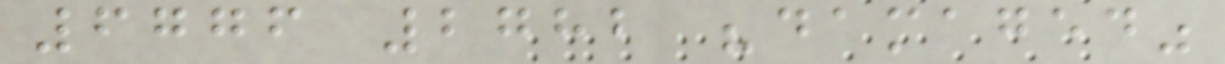6776 2782 "damaged"
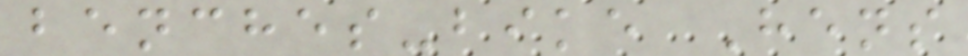benches-bike Hens
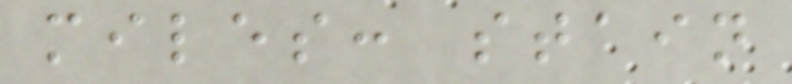miles: stain
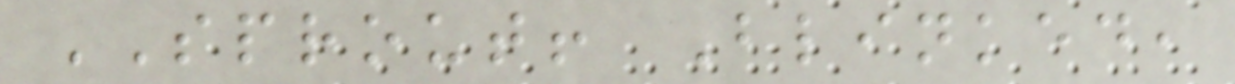SPROUT! Blinked,
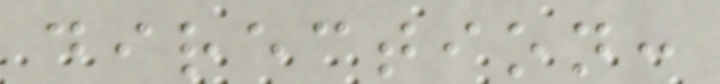direction:
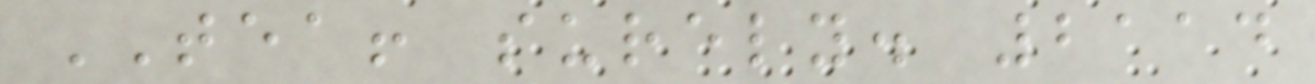TEA! surely. 2114
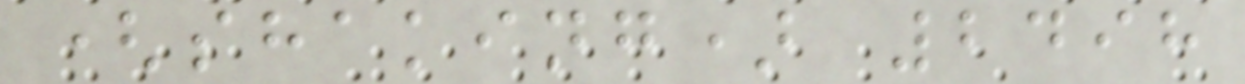(shaking) 2498
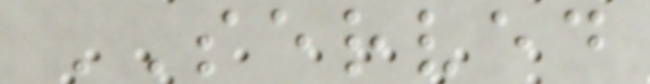SERVED
